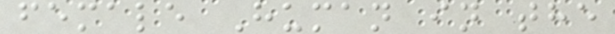female Human in the
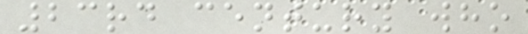23rd century who
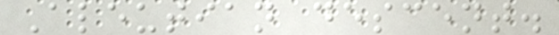Aleutian descent.
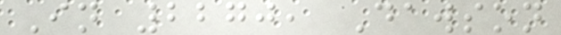In 2270, Dawson
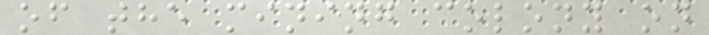of the mining colony on
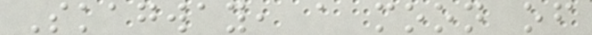Skagway, a moon of
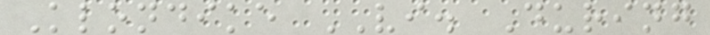Klondike VI. During
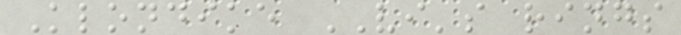Klondike VI's rings
